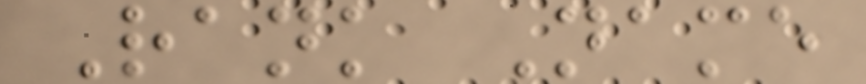Rank Name
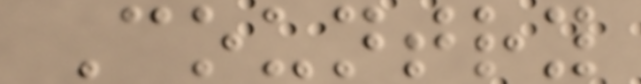Country
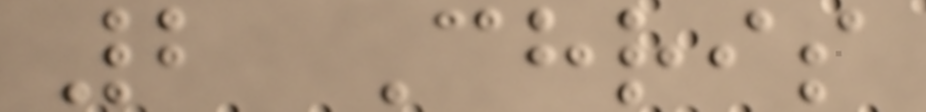2 Chris
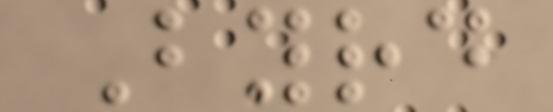Byrd
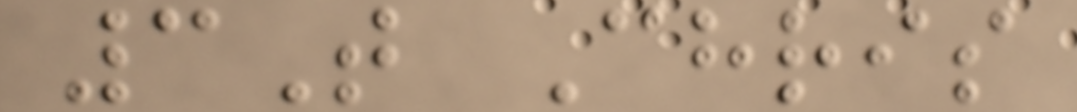3T Chris
